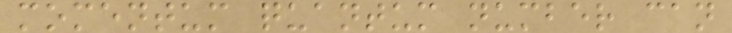momentum quantum number can
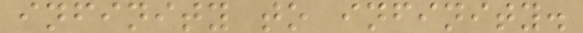infinity to infinity.
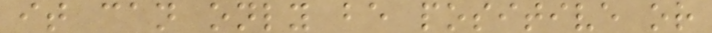it can only be positive or
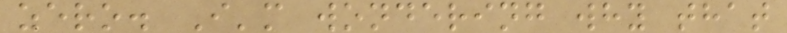zero. I'm wondering why that
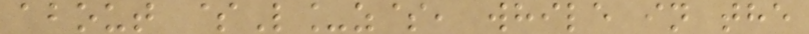about $L_z$, while in the
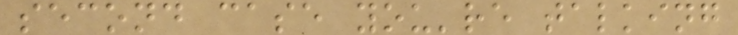second case you're talking
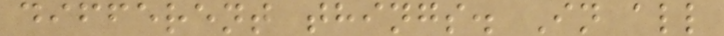different things. In all
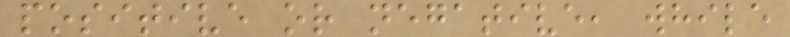positive or negative, while
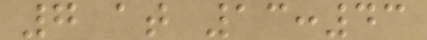7 at 13:43
